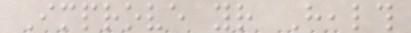Improve your Health
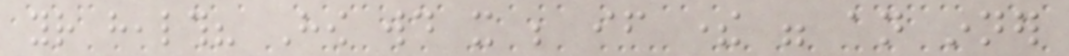your health? How would it be if there were an inner
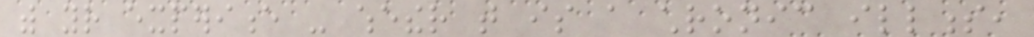with your experience - whether that is a chronic illness,
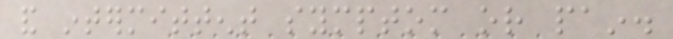and intermittent symptom or pain.
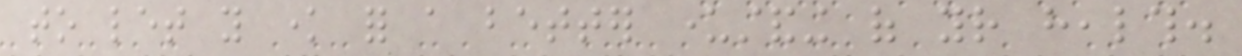to let you know for a better understanding of your health.
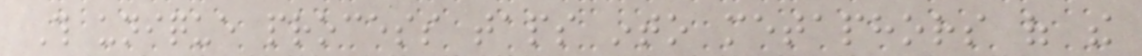This unique process taps into metaphors of the
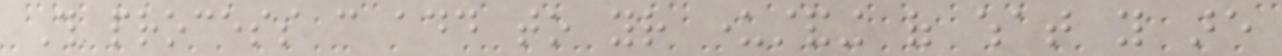This process can add to your understanding of what you are
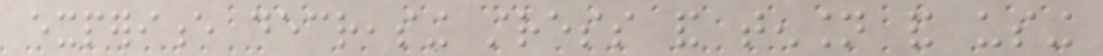experience decreasing stress and tension and using
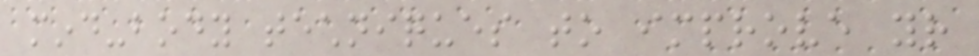mind-body techniques to improve your
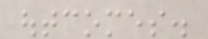outcomes.
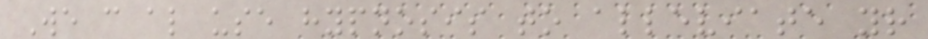We can also use hypnosis to alleviate your
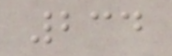234
